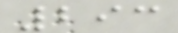293
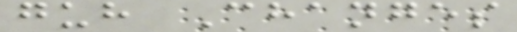guh Changes
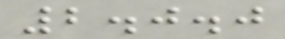2.0.0
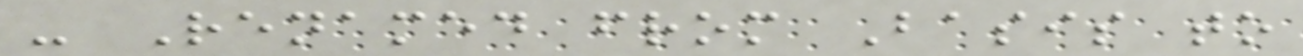- Renamed from Basis to
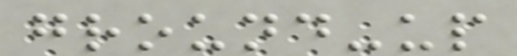ground-up
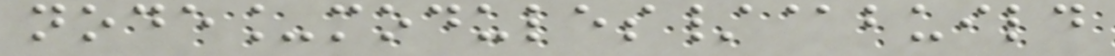node_modules/@build
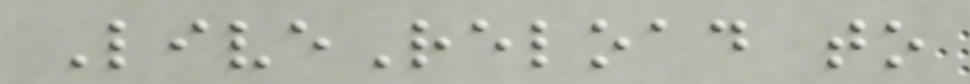LiveReload to
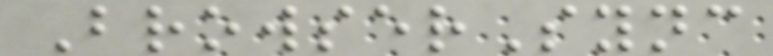BrowserSync
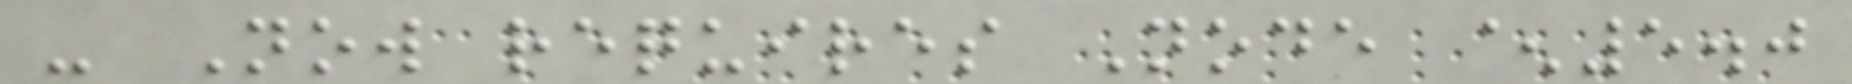- Now requires Node ^5.0
